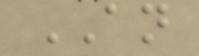AN
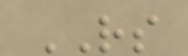RS
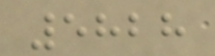5828
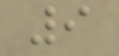9
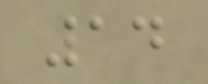14
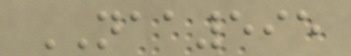NAA595
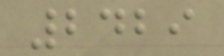2429
